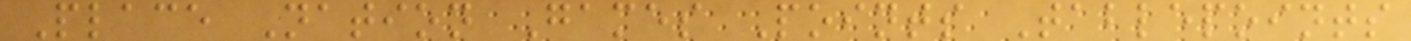Place Nation Games Points Tablepoints
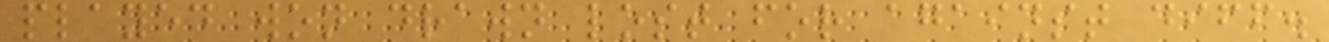played won drawn lost for against diff.
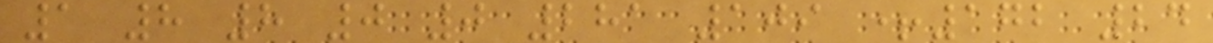1 8 8 0 0 281 109 +172 24
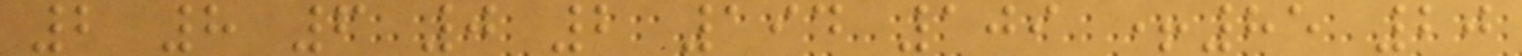2 8 6 0 2 194 109 +85 20
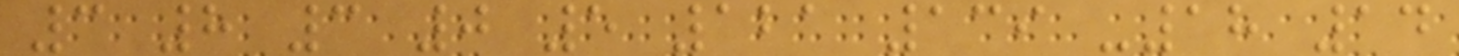3 8 3 0 5 121 139 -18 14
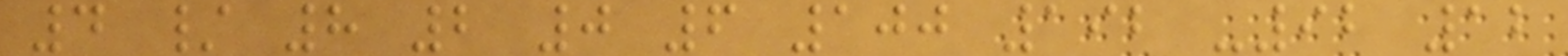4 / 8 2 0 6 100 192 -92 12
